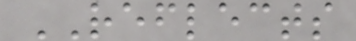REFLECTS
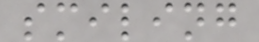smiling
